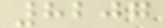8207
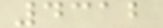4312
